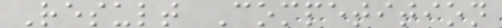Result Competition
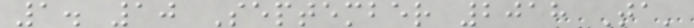1. 10 September 2018 Ta'
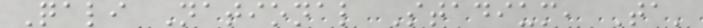Qali National Stadium, Ta'
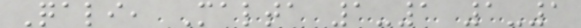Qali, Malta 1-1 1-1
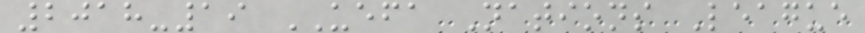2018-19 UEFA Nations League
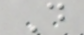D
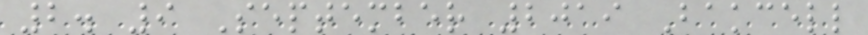2. 9 September 2019 Bakcell
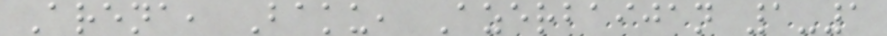Arena, Baku, Azerbaijan 1-1
